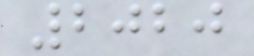2020
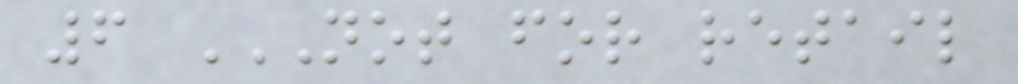6 NOT FOR RETAIL
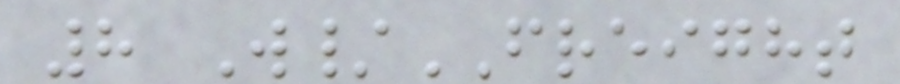8 W/FREIGHT
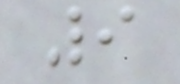9
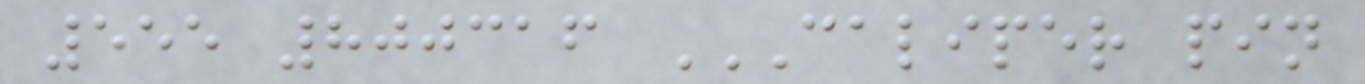555 800316 CALIPER PIN
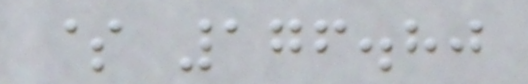$ 176.80
